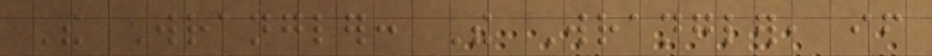The Wrangler: The Wrangler, if
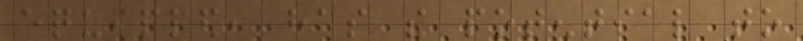equipped, has the potential to
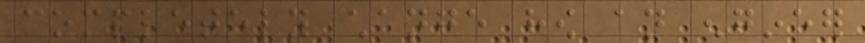completely change how an engineer
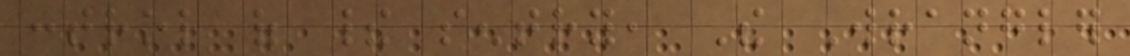control of their sentry, The Wrangler
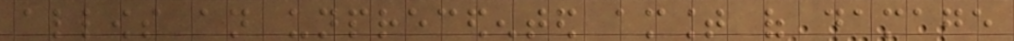allows an unprecedented amount of damage
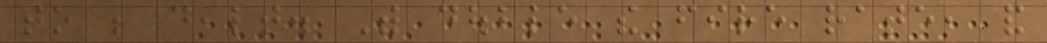to be dealt. With double the fire rate, and
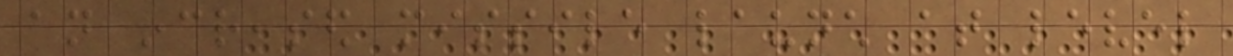an increased missile launch at level
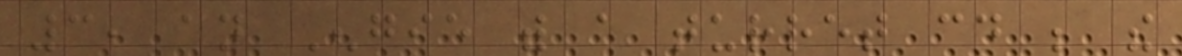3, an Engie with a turret could be the
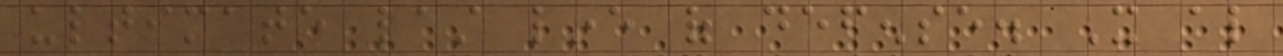ultimate last line of defense. It also
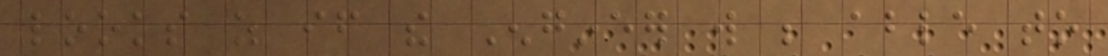looks as if the Engineer will be able to
